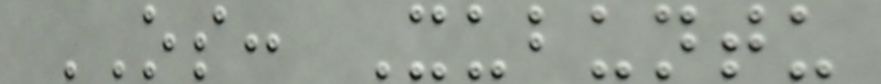OS: Xubuntu
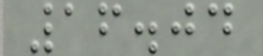16.04
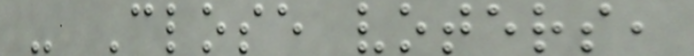- Close voters,
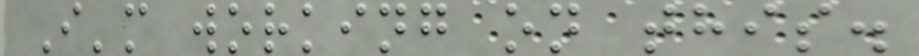I'm working on this.
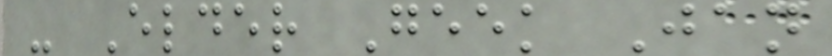- Elder Geek Jan
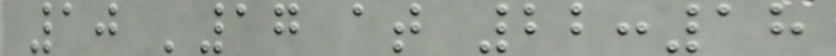10 '17 at 22:18
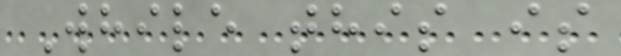While this is
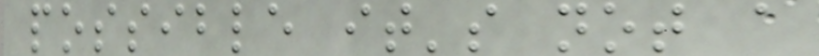possible it's not a
